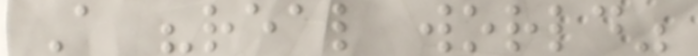A "real world"
